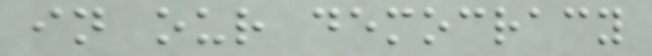in our democracy
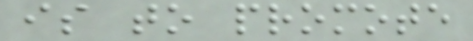is to promote
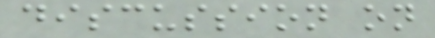discussion on
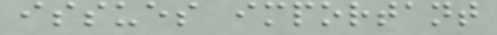issues important
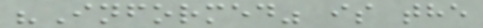"Informed" is the
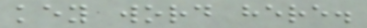key word here.
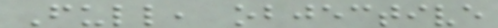Full, objective
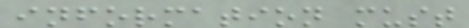information must
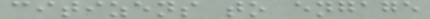citizens to engage
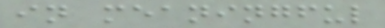in meaningful
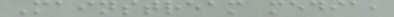Mainstream media,
